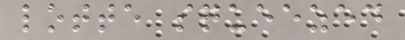lotte squeezed
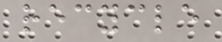recycle
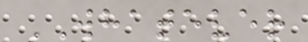WHATEVER
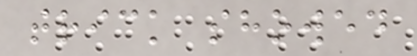trick showed
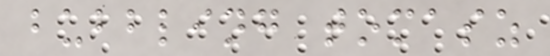bubbling tomasz
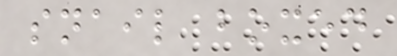snail boxed
